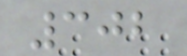302
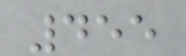455
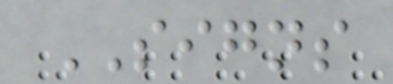SIGNS
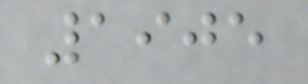1905
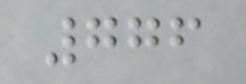776
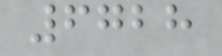6728
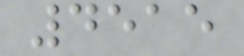4515
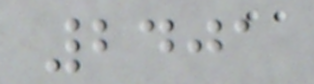2401
